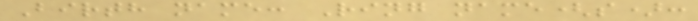Birth name: Ring name(s):
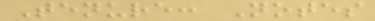Tenure: Notes
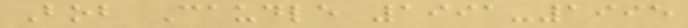Bob Caudle 1991-1995
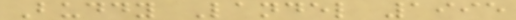Buddy Landel 1995
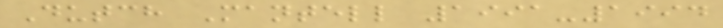Dutch Mantell 1991-1994
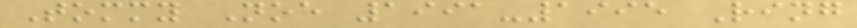Tommy Noe 1991-1995 Ring
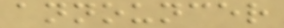announcer
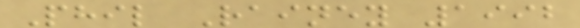Phil Rainey 1992
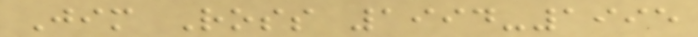Jim Ross 1994-1995
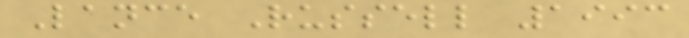Lance Russell 1993
